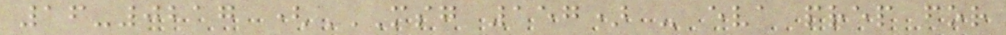16-0217 (MSG 157) - EVA PREP FOR
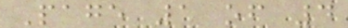Page 1 of 4
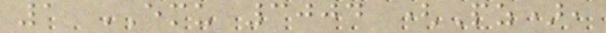1 EMU 3004 (Pz),
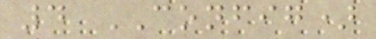4 CONFIG)
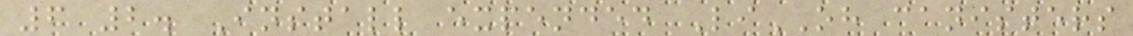6 2. Install expended LiOH canisters
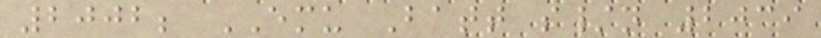2002; EMU Batt s/n 2039
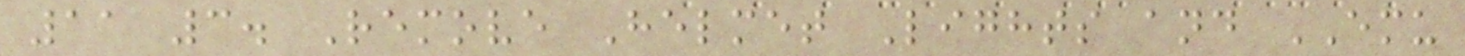11 3. Remove Helmet Lights and EMU
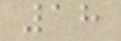18
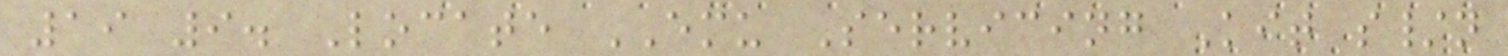19 9. Locate EMU Servicing Kit s/n
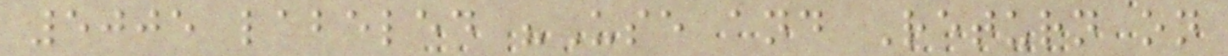5005 labeled "Use and Return on
